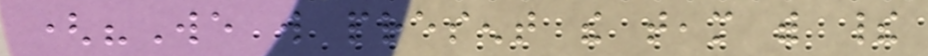("We will present the team with their
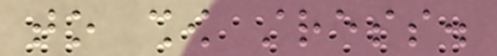to show stress.
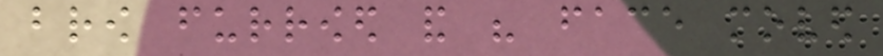brow furrowed and his face moved
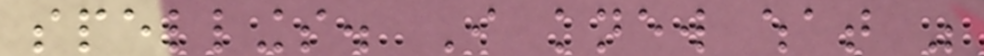spellings. I knew what was
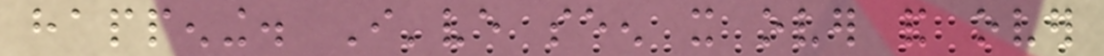happening. I've seen it over and over
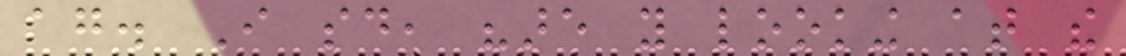again. I said, "are you looking at the
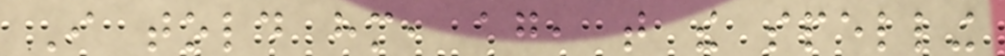I told him, again, that the spelling
